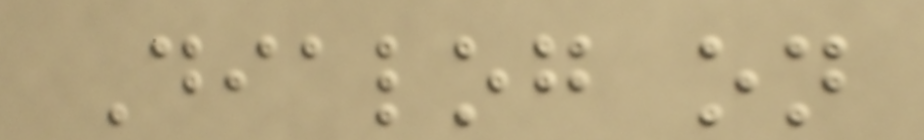Dialog on
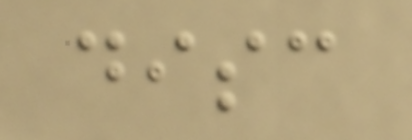disc
